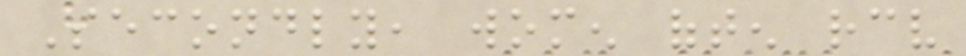Secondly, women often receive
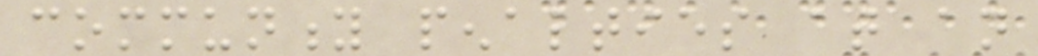community penalties at an
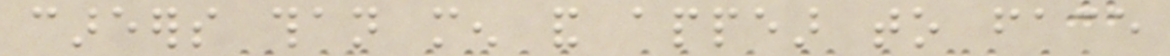careers than men and appear to face
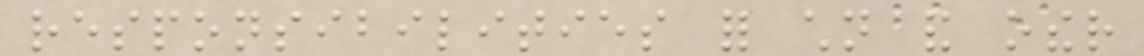responsibilities for children and other
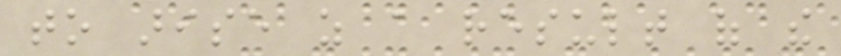to arise as a result of the
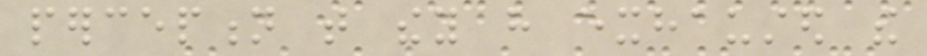perception that they have exhausted the
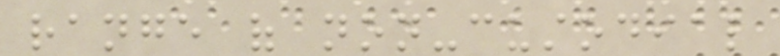range of non-custodial
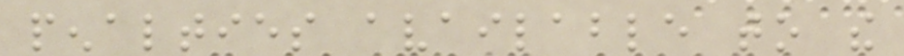penalties available to the
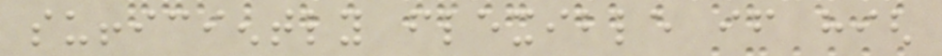sufficiently flexible if high
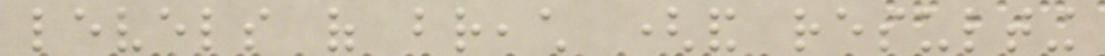levels of breach (and resulting
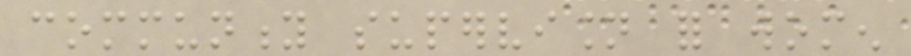community supervision for women
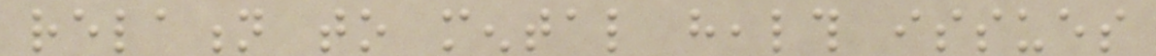relation to mental health issues
